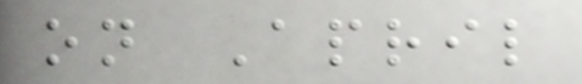on April
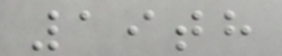19th
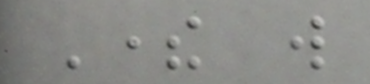There will
